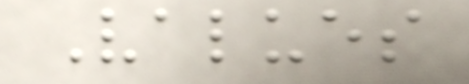Values
